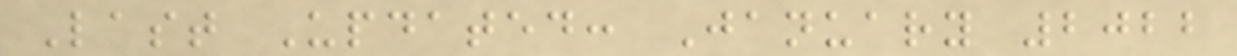Last Updated: January 2022
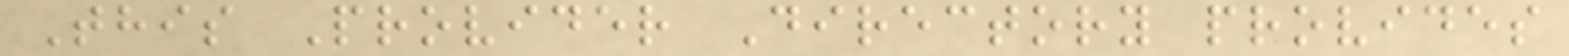This Provider Directory provides
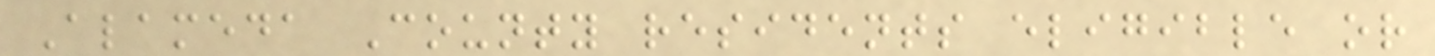Alameda County residents eligible or
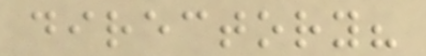directory?
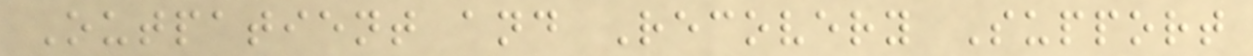Outpatient and Recovery Support
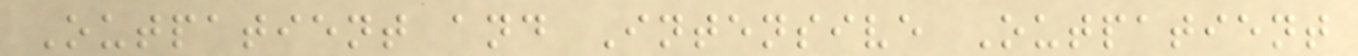Outpatient and Intensive Outpatient
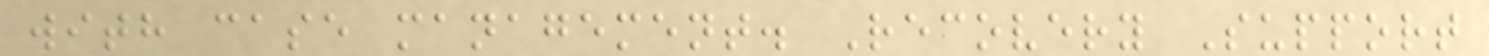with case management. Recovery Support
